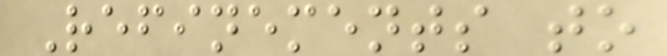Refinements to
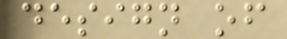design of
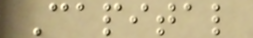Capital
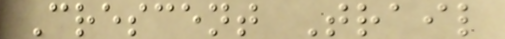Crescent Trail
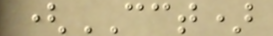(CCT)
